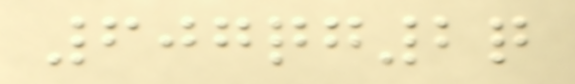607qg2q
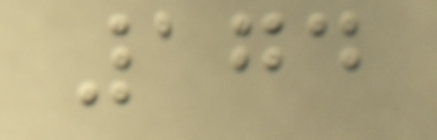174
